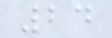24
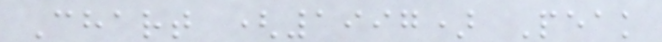Chart (1997) Peak
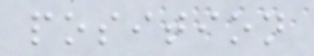position
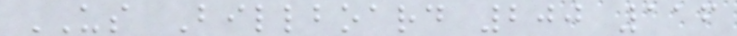US Billboard 200 116
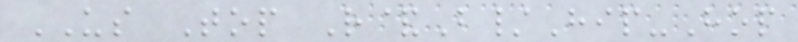US Top R&B/Hip-Hop
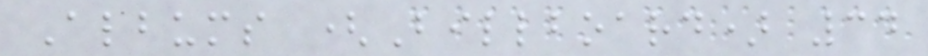Albums (Billboard) 34
